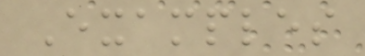Examples
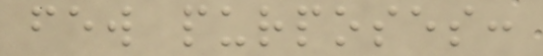few purposes:
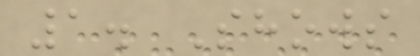1. Shows
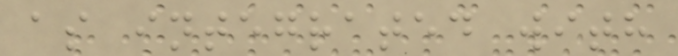as integrated with
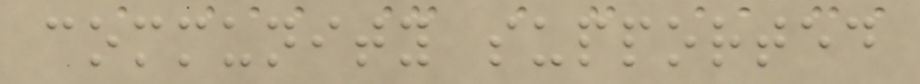community supported
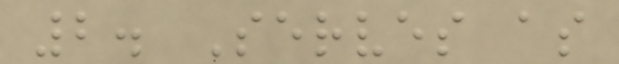2. Serves as
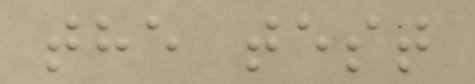the test
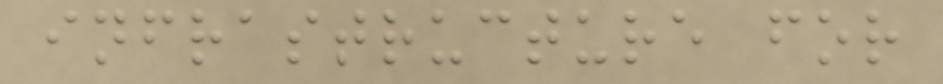infrastructure for
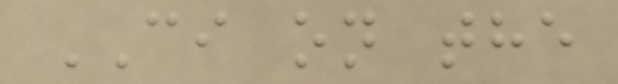CI on the
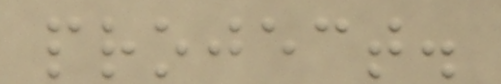project.
